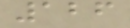126
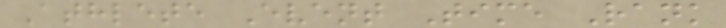Athlete Event Time Rank
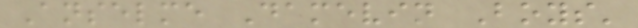Anselme Damevin Boys'
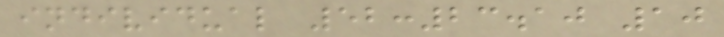individual 52:23.10 10
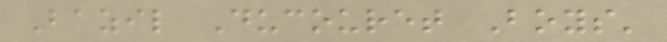Bazil Ducouret Boys'
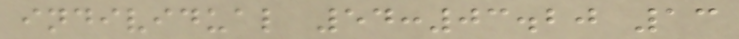individual 54:03.20 13
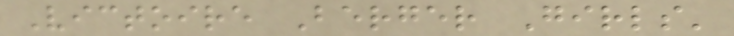Victoire Berger Girls'
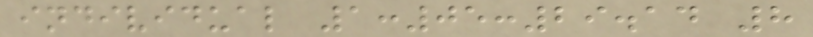individual 1:05:29.14 8
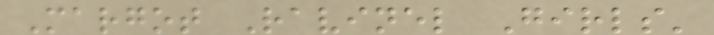Margot Ravinel Girls'
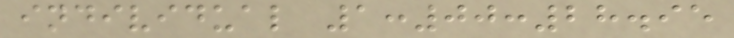individual 1:00:28.95
